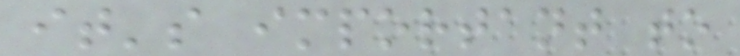it's important to
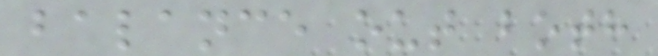balance out both
